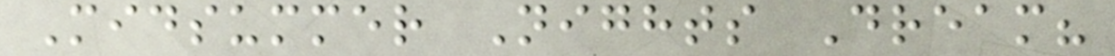Midsummer Nights Dream?
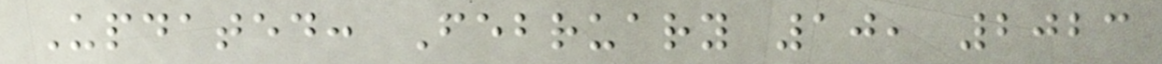Updated: February 10, 2023
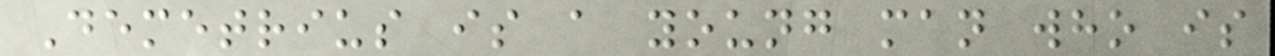Demetrius is a young man who is
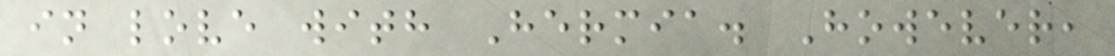in love with Hermia. However,
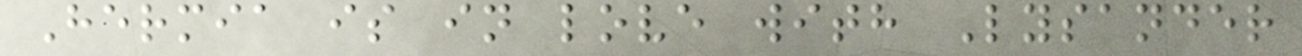Hermia is in love with Lysander
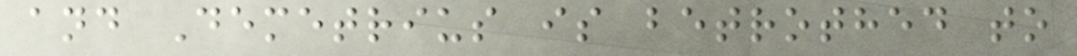and Demetrius is betrothed to
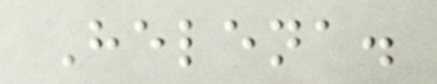Helena.
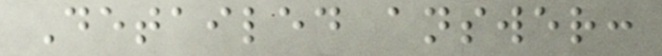Detailed answer:
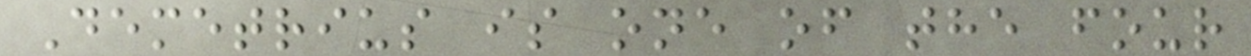Demetrius is one of the four
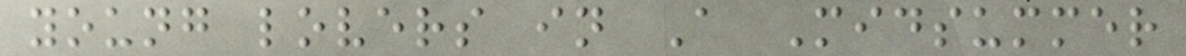young lovers in A Midsummer
